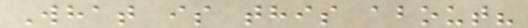What is this about?
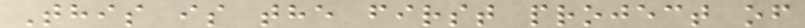This is the first project of
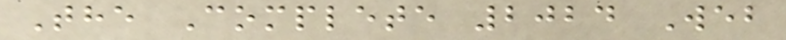The Complete 2024 Web
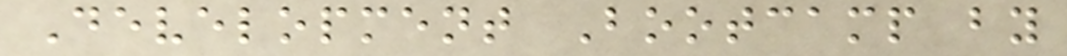Development Bootcamp by
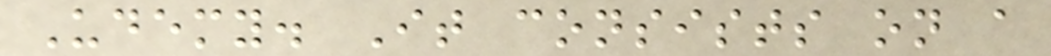Udemy. It consists on a
